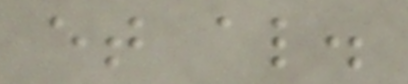et al.
